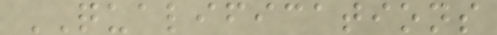QUALIFICATIONS
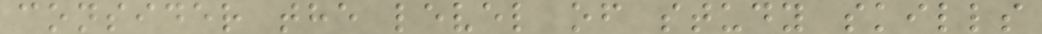consider the level of study skills
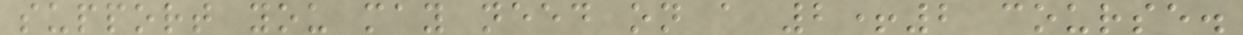support you may need on a 2+2 course.
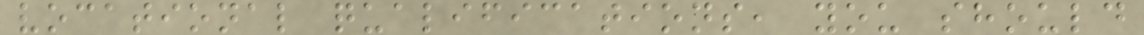vocational qualifications, you should
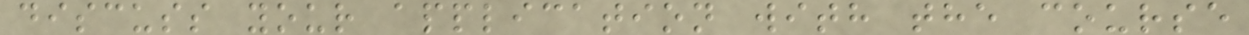discuss your application with the course
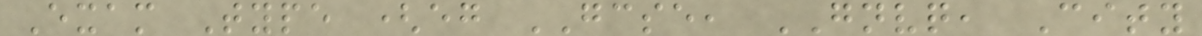Exam Type (eg GCSE, GNVQ, City
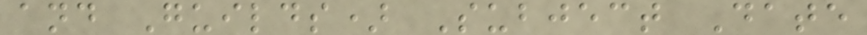and Guilds) Subject Date
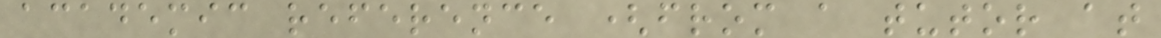academic reference (from a tutor at
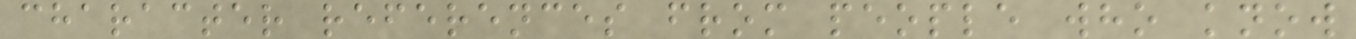character references from people who know
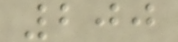200
